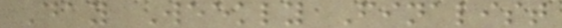Day Weekly Finalist
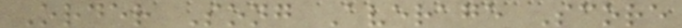Order Song Average Score
